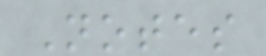Notes
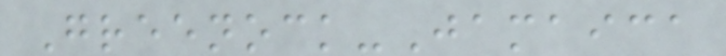Greenock-Jamaica
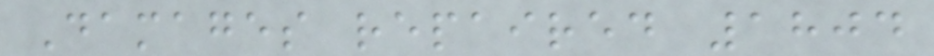Damages repaired 1804
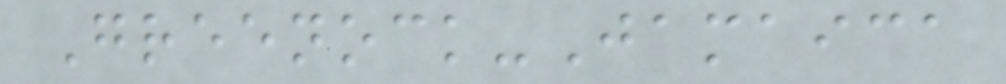Greenock-Jamaica
